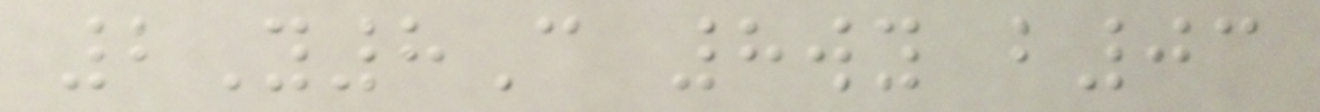2Y8C 8wy b03
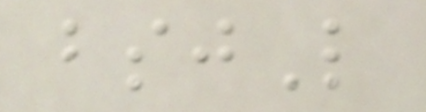bsjL
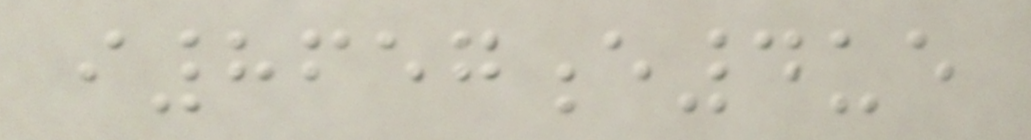i8657e4ue
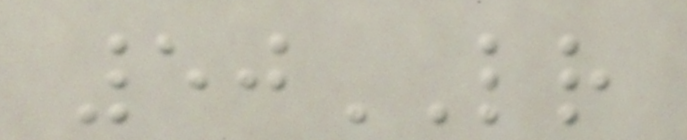50LR
